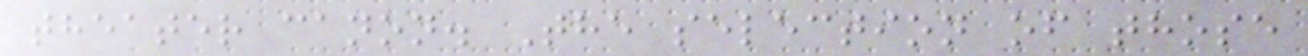theater canon. The selection of those
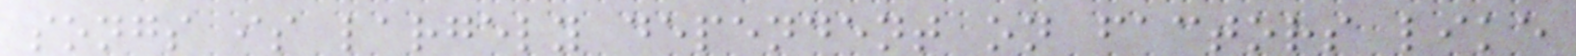songs is largely dependent on factors like
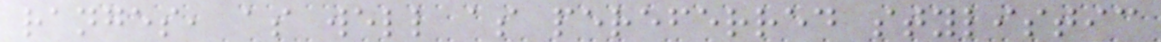ranges, as well as pereferred stylistic
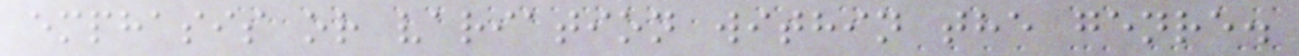emphasis or variation within the genre.
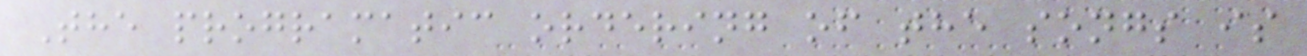The programatic ordering of the songs is
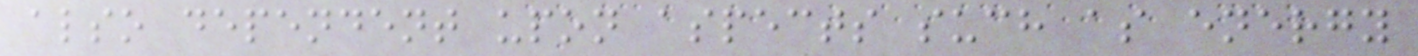also dependent upon aspects such as energy
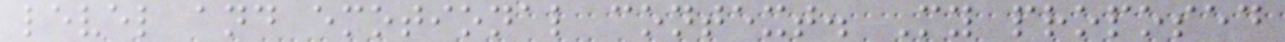level and emotional context. My proposed
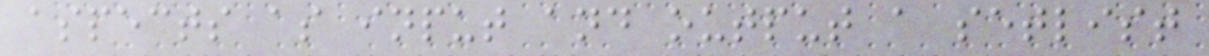aspects as input and output a setlist
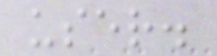user.
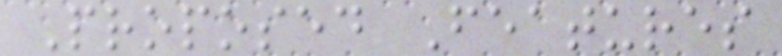Proposed Features
